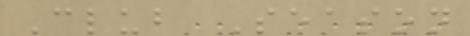Club Season
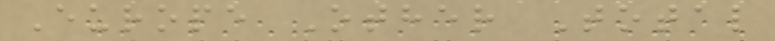Europe Other Total
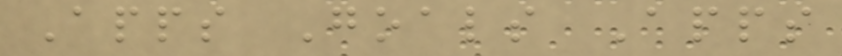Apps Goals Apps
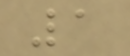1
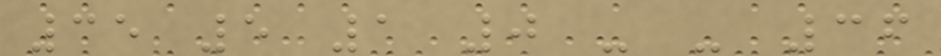35 5 1 0 - - 36
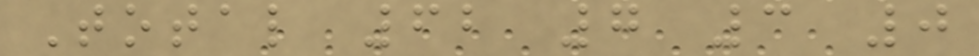Total 62 7 3 0
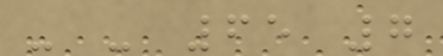- - 65 7
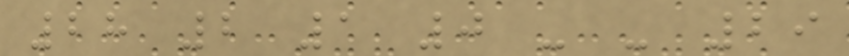28 2 1 0 - - 29
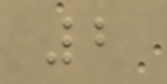2
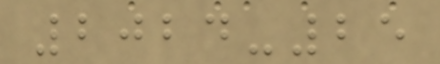2024-25
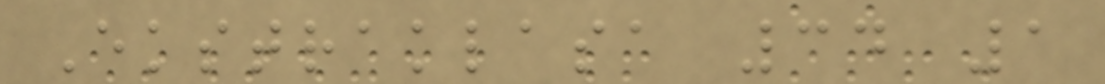Ekstraklasa 34 1
